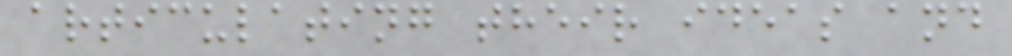articulating their ideas and
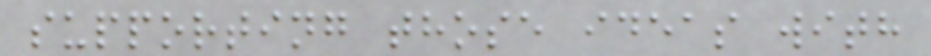supporting those ideas with
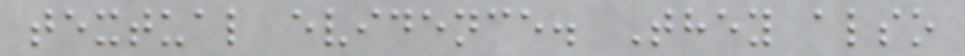textual evidence. They also
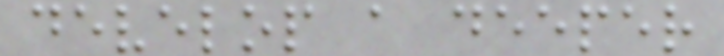develop a deeper
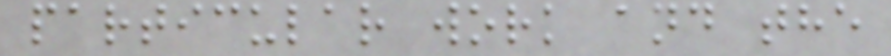particular work and the
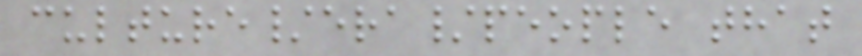culture/era/people that
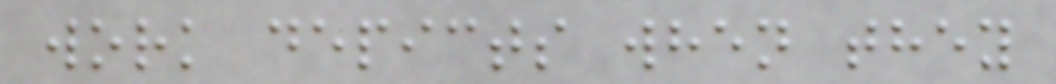work depicts when they
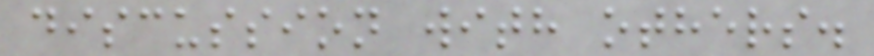discussion with others.
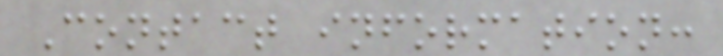Contact information:
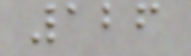126
